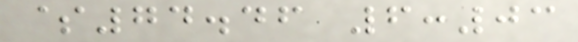$74.46 6:03
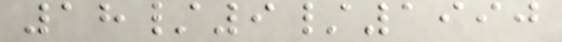18/9/1990
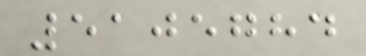5105784
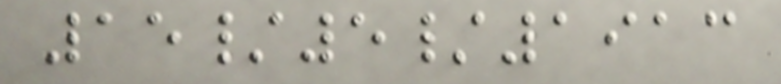15/5/1913
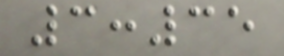3:35
